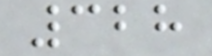328
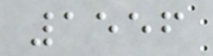1556
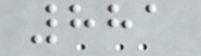881
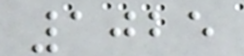1025
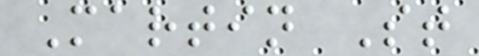Martin St
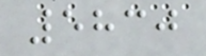5830
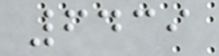6439
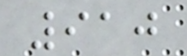910
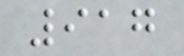917
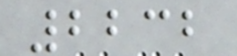2232
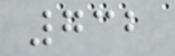732
